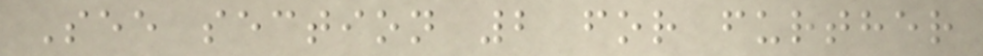See section 2 for further
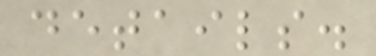details.
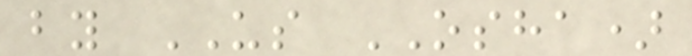by US OSHA)
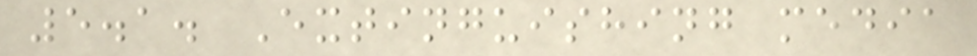5.1. Extinguishing media
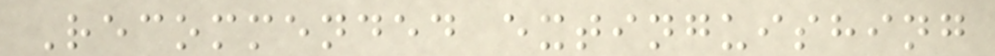Recommended extinguishing
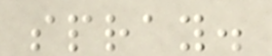spray.
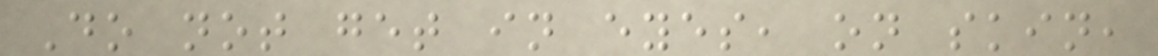Do not get in eyes, on skin,
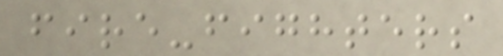fire-fighters
